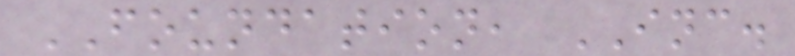FOUNDATION, INC.
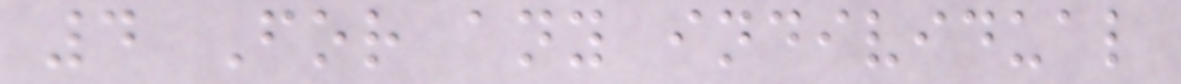4 For any individual
